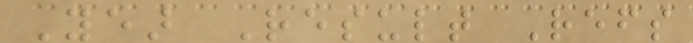Year Result Refs
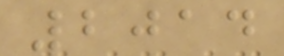2014
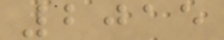2015
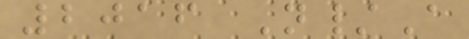2016 N/A
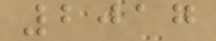2017
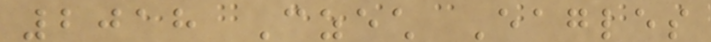2018 Czech Eagles
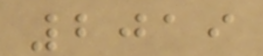2019
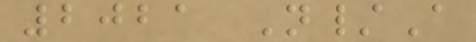2021 N/A
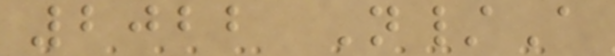2022 N/A
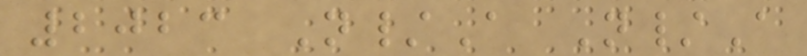2023 N/A N/A
